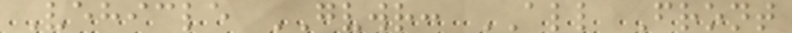Vehicle GVWR: ALL Front
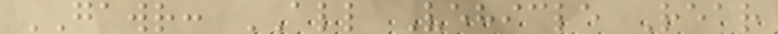GAWR: ALL Vehicle Rear
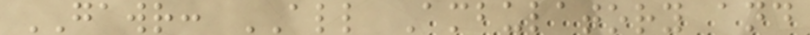GAWR: ALL Ambulatory and
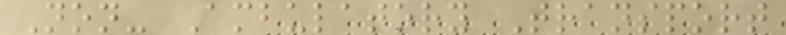Non- Ambulatory Transport
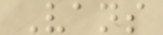Vans
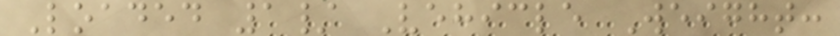Loaded 1/ Vehicle Weight:
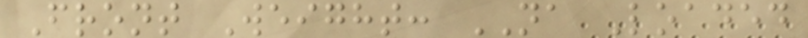Front Weight: NA Loaded
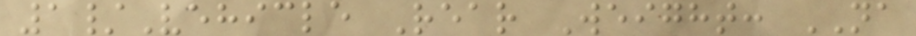1/Vehicle Rear Weight: NA
